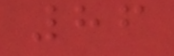86
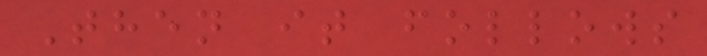Then it follows
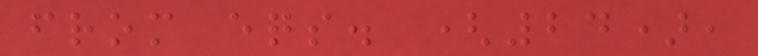from eqs. (24),
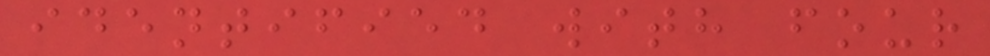identified with four
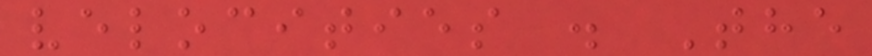velocities . The
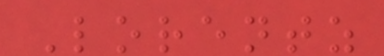Lorentz
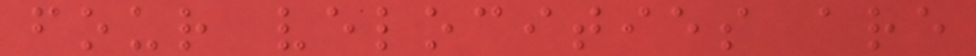four velocities are
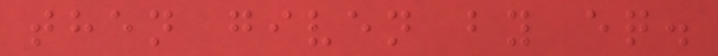then given by eq.
